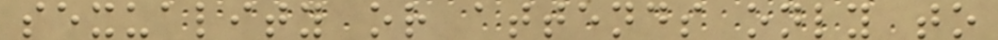sexuality or attends only to
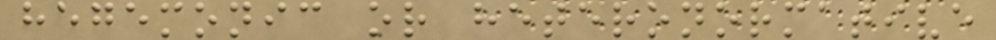hegemonic or heteronormative
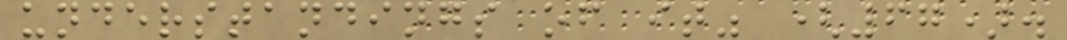understandings of it" (67).
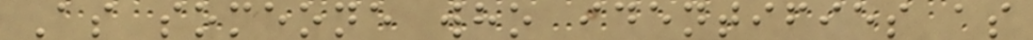As someone who identifies as
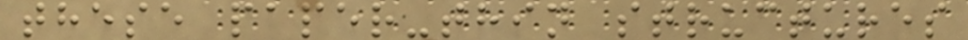these paper-thin structures
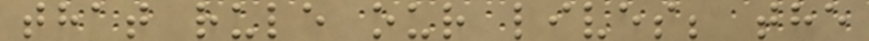that rule our lives; the
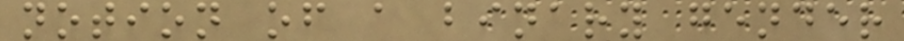notion of a binary gender
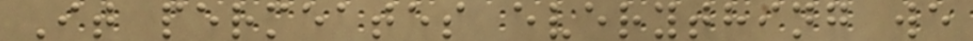It permeates everything we
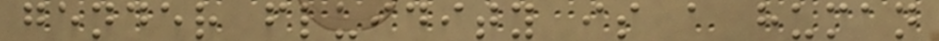gender fluidity is a human
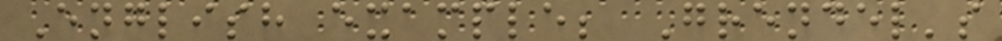English example; Grendel's
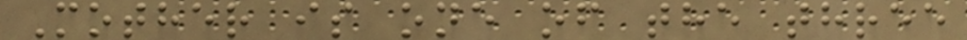Mother is one of the three
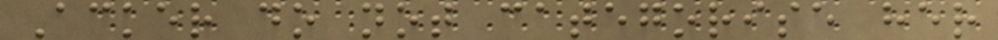Acker do not categorise her
